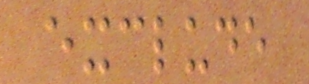exclude
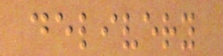delivery
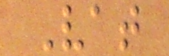Vat
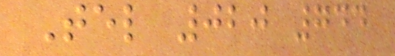Tel 020 744
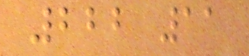222 11
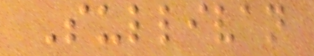Sullivan
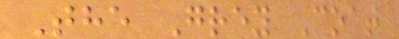The Grey Coat
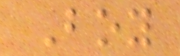Boy
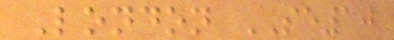London SE10
